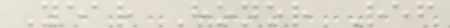Year Honor Ref
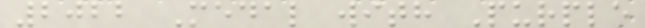2022 Medal with Purple
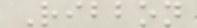Ribbon
